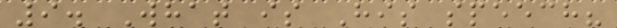9. What is His speech?
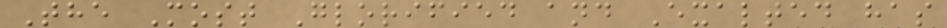The Most Glorified and Exalted has
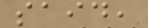said,
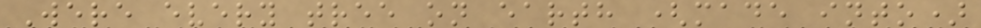Were every tree on earth (made into)
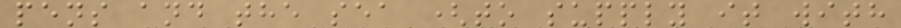pens and the sea (to supply it with
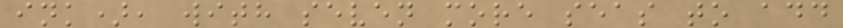ink), with seven more seas to add
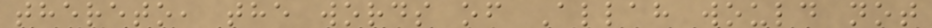thereto, the words of Allah would not
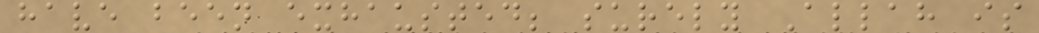have been exhausted; surely Allah is
